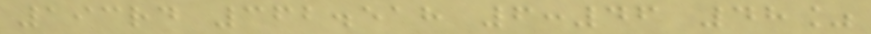193rd 362.518 6:46 48%
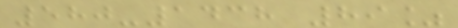580-1438 89%
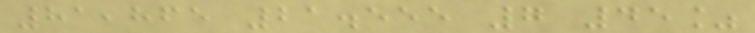81,865 21.555 7 45%
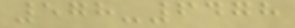578-6478
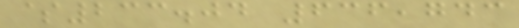$233.04 636,743
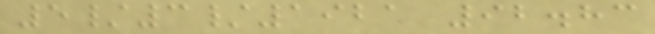5/3/1921 92.83
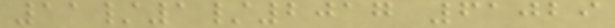11/1/2017 61029
